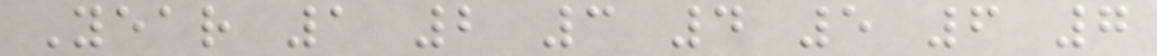Year 1 2 3 4 5 6 7
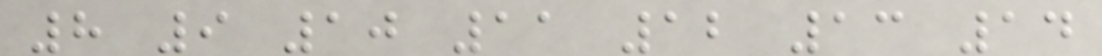8 9 10 11 12 13 14
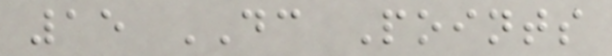15 DC Points
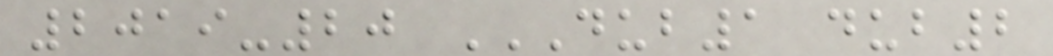2019-20 DUB1 DUB2
